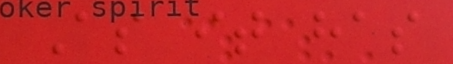As it has
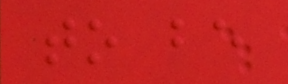to be
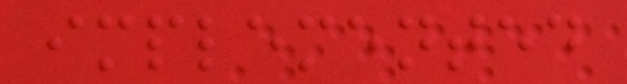implemented
